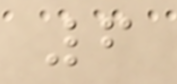6
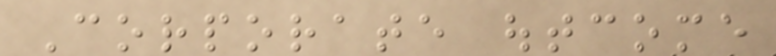Corporate outcome
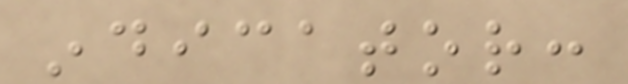indicator:
